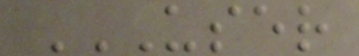USER
